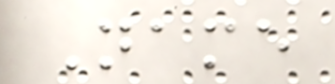Name
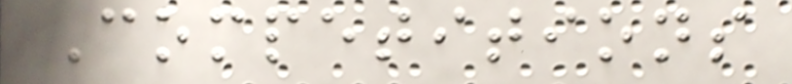Competitions
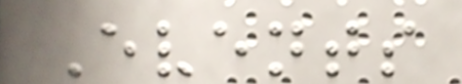Events
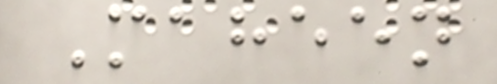Maheen
